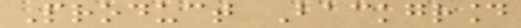Product Background
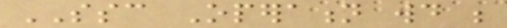SSC Operation would be
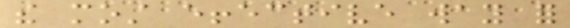the most effective way for
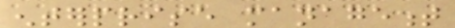enterprise management
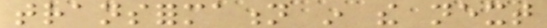transformation in the next
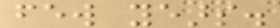few years.
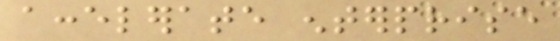accelerate enterprise
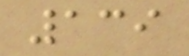139
